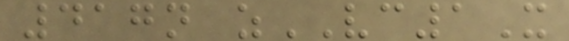417n zVC1X
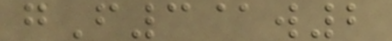gF3@w2
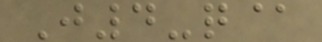J4-q@
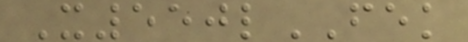X550lFEK
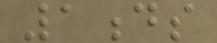1ds
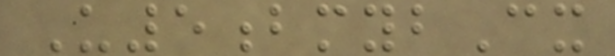U5bmybCx
